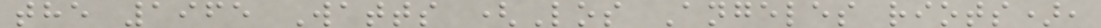the 1965 Watts (Los Angeles riots),
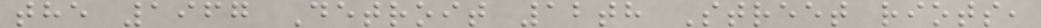the 1967 Detroit 12th Street riots,
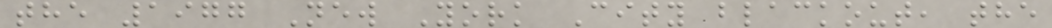the 1977 New York City blackout, the
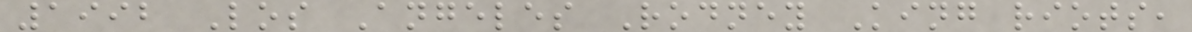1992 Los Angeles Rodney King riots,
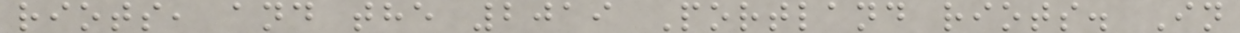riots, and the 2019 Portland riots. In
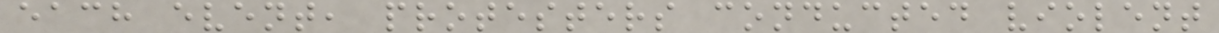each event, protesters conducted violent
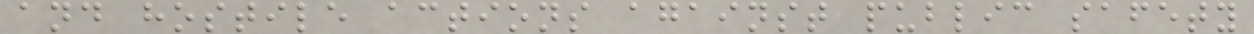and hostile actions against public safety
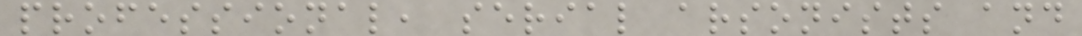professional, serial arsonists and
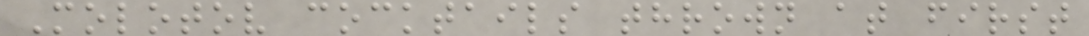Molotov cocktails thrown at first
